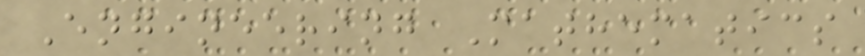Engineering Mathematics
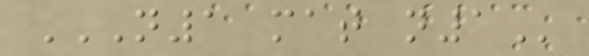N1 MAT N1
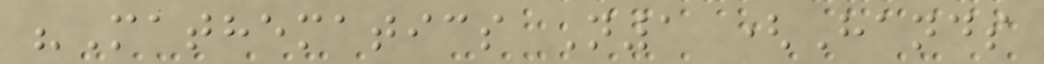"Mathematics N1 (Hands
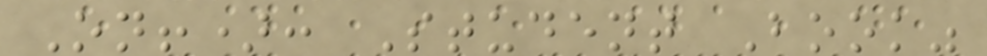On!): Student Book"
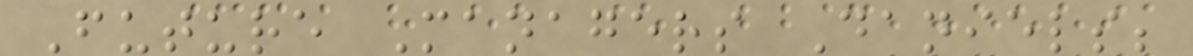Future Managers Daniels;
